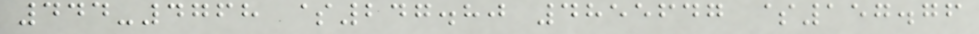444-4768 $247.80 4855647 $157.76
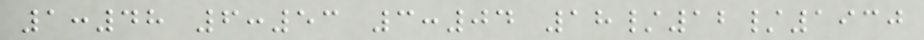1:48 6:53 3:04 18/12/1930
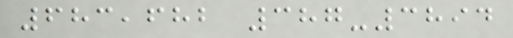683,682 387-3894
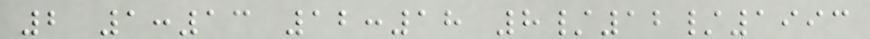2 1:13 12:18 8/12/1993
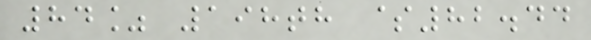84% 198th $82.44
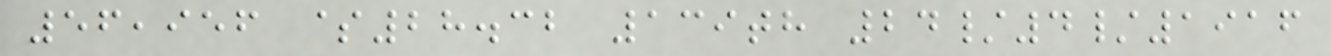56,956 $28.32 139th 24/4/1916
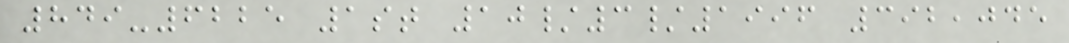849-6225 1st 10/3/1996 392,045
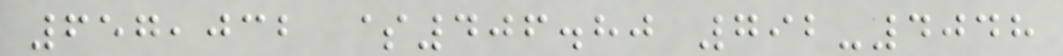657,032 $406.80 792-4048
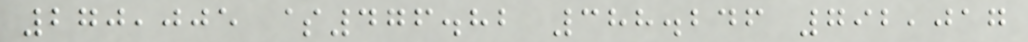270,005 $476.82 388.246 792,017
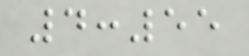4:55
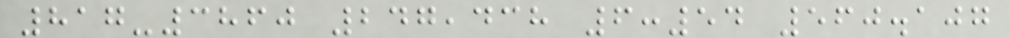817-3860 247,438 6:54 560.107
